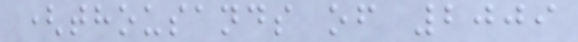(thousands of 2009
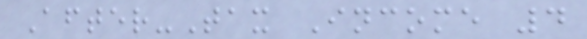After-Tax Income 4
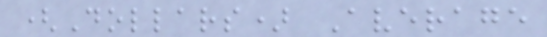(Dollars) Average
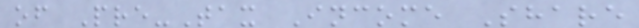of Pre-Tax Income Share
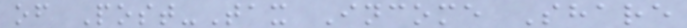of Post-Tax Income Share
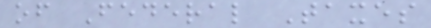of Federal Taxes
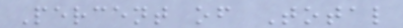Percent of Total
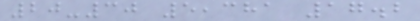20-30 5,381 17.2
